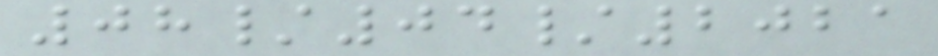08/04/2021
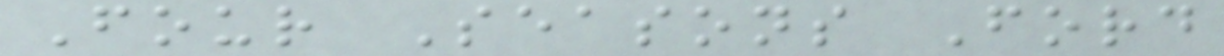Four Seasons Ford
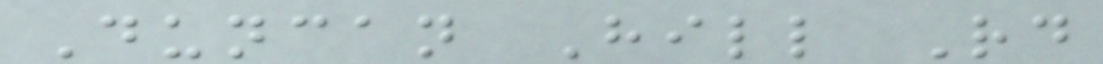Duncan Hill Rd
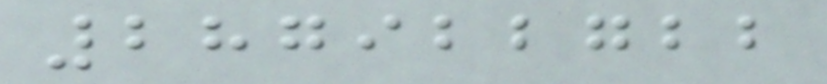287922722
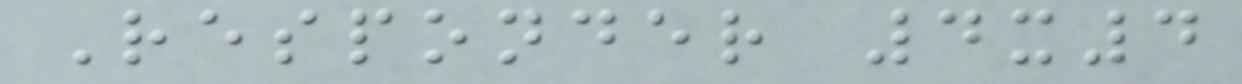Responder 4x4
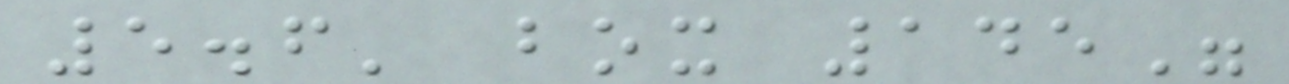5.6' box 145"
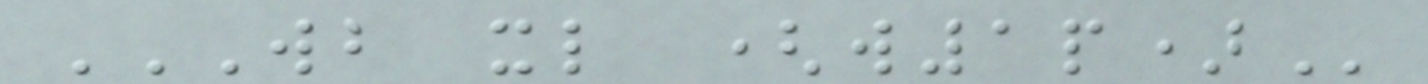WB XL (W1P)
